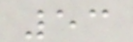53
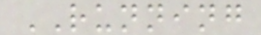RUNNING
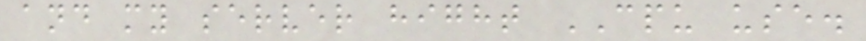and my server hight CPU use.
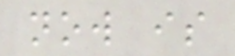now is
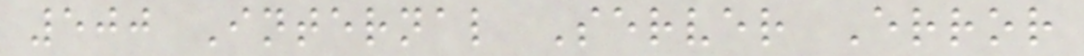500 Internal Server Error
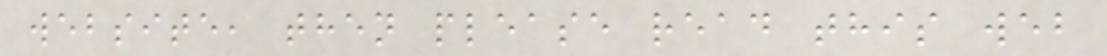website, then please read this web
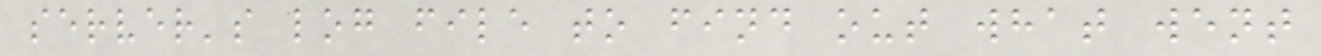server's log file to find out what went
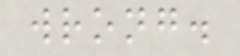wrong.
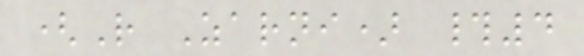(R Zarni) #4
